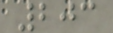203
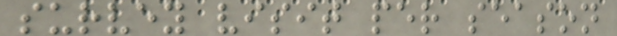survey visit per season
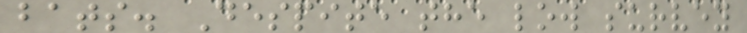bats. Despite the low survey
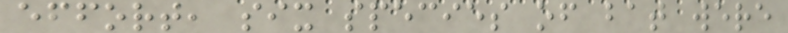effort, six species of bat were
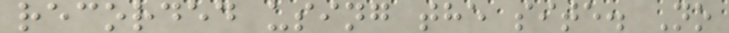recorded using the site. No
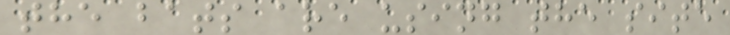the bats are using the site
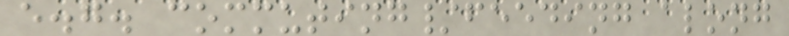e.g. commuting/feeding along
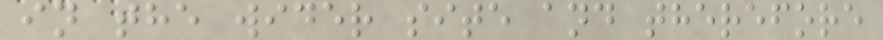in the wider site and therefore
